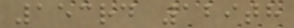153rd 129th
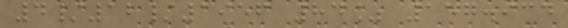4/12/1956 84% 157.934
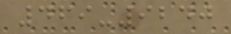469-9240
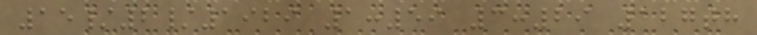15/2/1929 1:59 3:29 127th
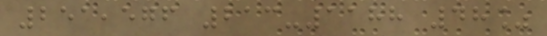251,576 213-1188 48%
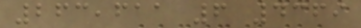263,611 6 4369
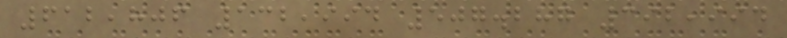612,806 132,994 507.287 392,994
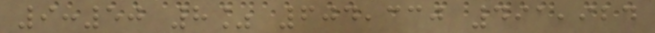9:50 8% 604,330 491,924
